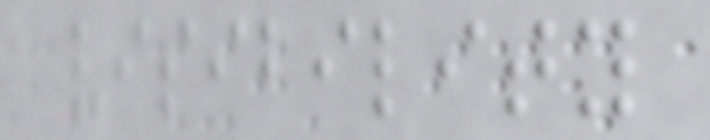visibility
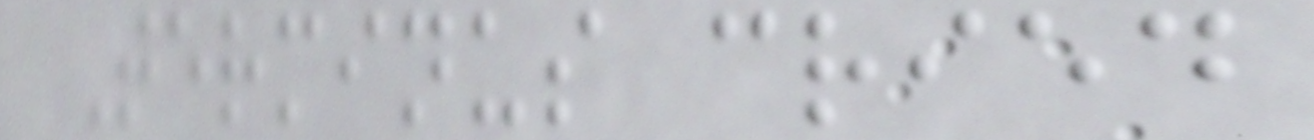Terminus cried
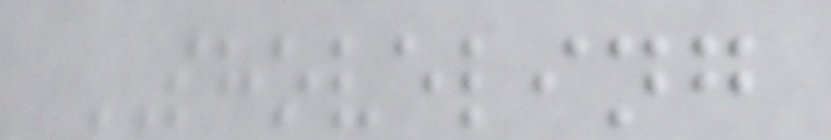SHOVELING
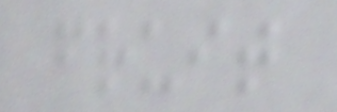fruit
